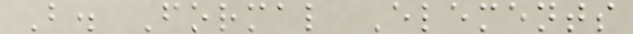B. Formal Elements
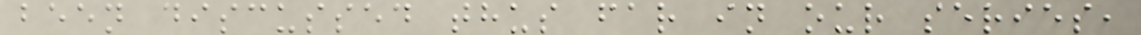been discussed thus far in our series,
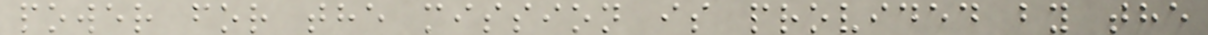power for the mission is provided by the
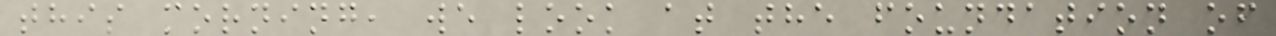this morning, we look at the foundation of
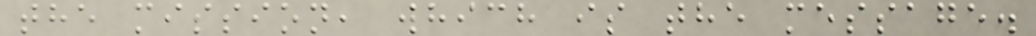the mission, which is the message.
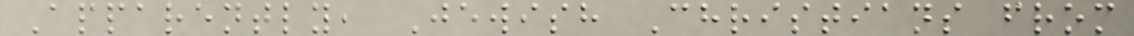Apparently, Jewish Christians from
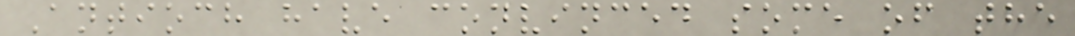Antioch have convinced some of the
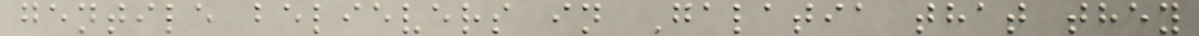gentile believers in Galatia that they
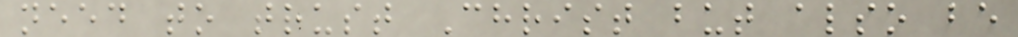need to trust Christ but also be
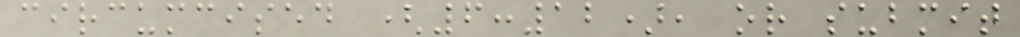circumcised (6:12), or submit
